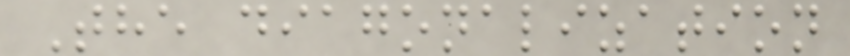The diagonalization
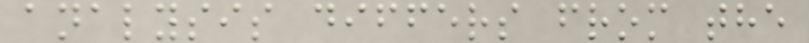analysis differs from the
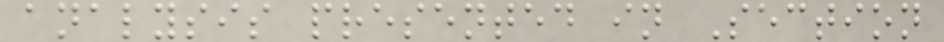analysis presented in Section
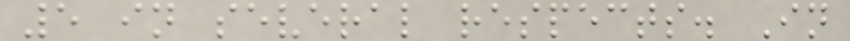5 in several respects. In
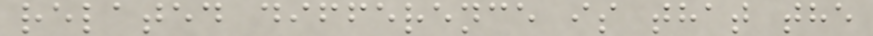related difference is that the
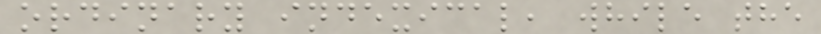ordinary indexical, while the
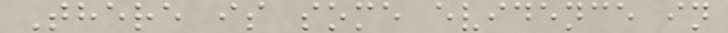There is some evidence in
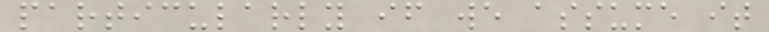particularly if we assume it
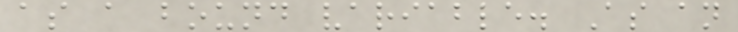as a bound variable. As an
